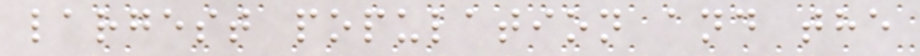largest population and the
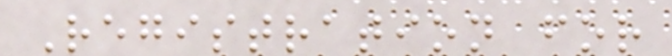Registration for
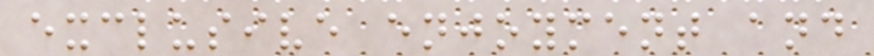exclusive enjoyment and
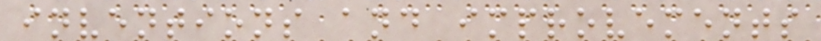inventions and improvements
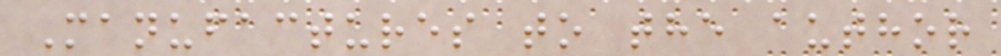Manufactures to the author
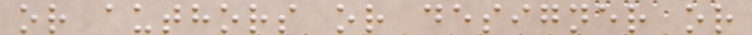or authors or designer or
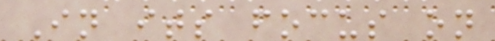In its focus on
